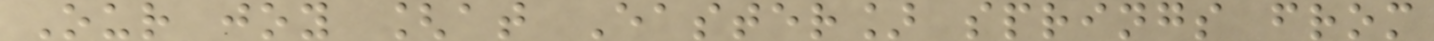Our joy [at Easter] springs from
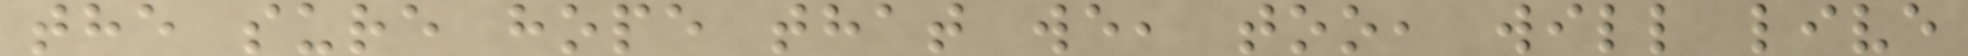the sure hope that we, too, will live
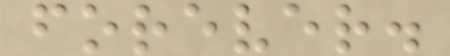forever.
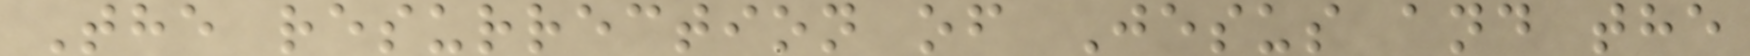The resurrection of Jesus and the
